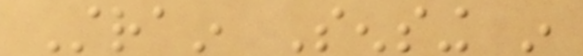Strain Sensing in
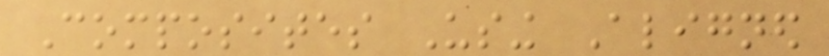Composites Using Aligned
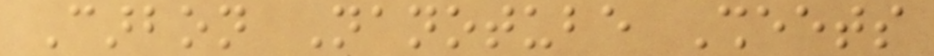Carbon Nanotube Sheets
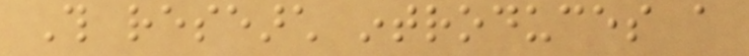This research introduces a
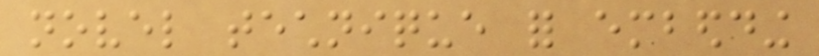novel technique for embedding
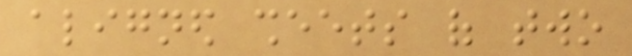aligned sheets of two
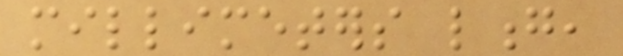millimeters long,
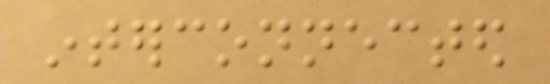interconnected
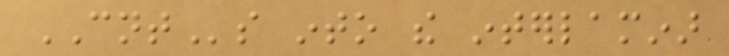CNTs into the interlaminar
